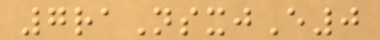7raNsxjE0
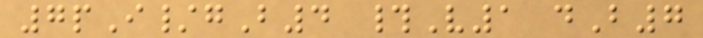7pI/gB4 #V1 dB7
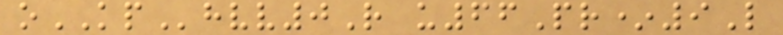oKPhvv0R u66Pr*9L
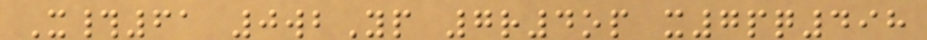X#61 0wbYp 7r4op x7pq498
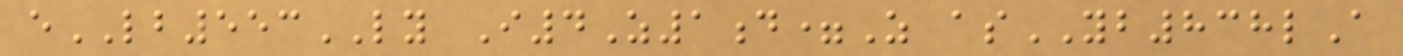eLB553LY I4Z1d=Z asYB838lA
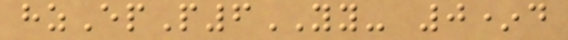hzEpP6YY- 0*d
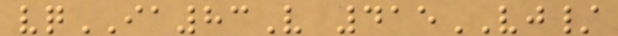vqIA83V 415VJ/
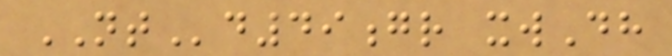NTd49gr xwDh
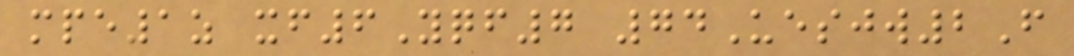mpe1z xf6Yqf7 74Uesjw2F
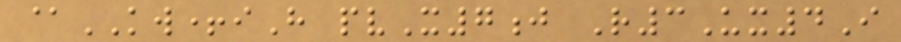@KW+iH pvX7j R3Ux4I
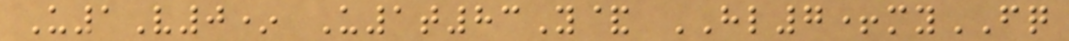U1V0* U1t83Y& HL7+myFQ
